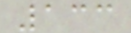133
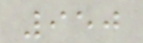950
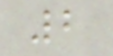2
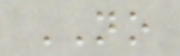NO
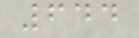644
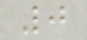0
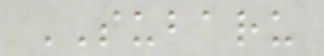SUBARU
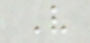V
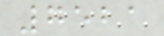7521
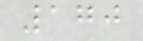170
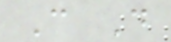C D
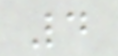4
